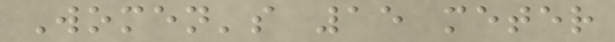Women's 15 meter
